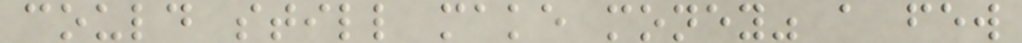could still make money" a few
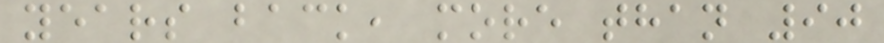years back, more than 90
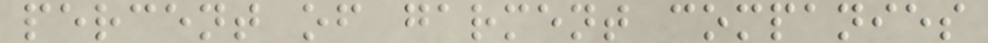percent of garment companies
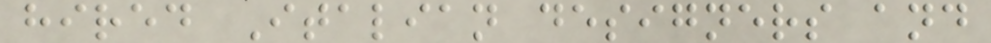hired Italian designers and
